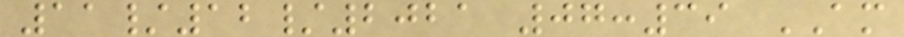11/12/2021 07:39 AM
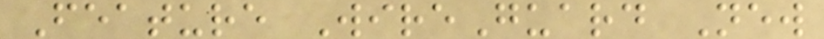Feature WireGuard New
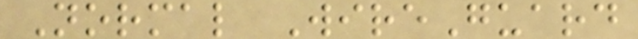Normal WireGuard
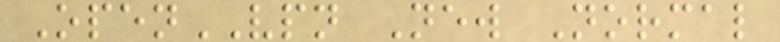OpenVPN New Normal
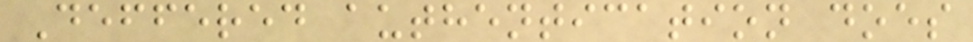Deffered authentication does
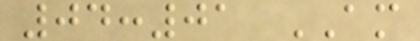04:01 AM
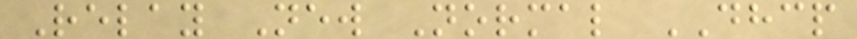Relay New Normal DHCP
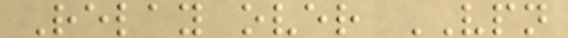Relay over VPN
